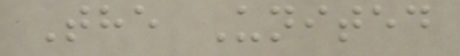The United
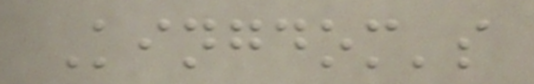Kingdom's
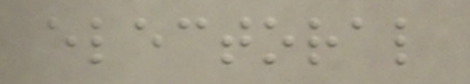electoral
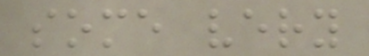some very
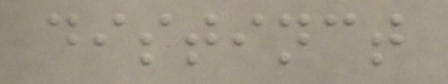distinct
